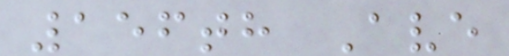156th Ave
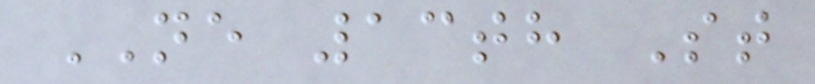NE 13th St
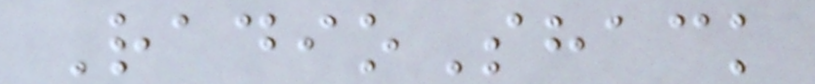RadioShack
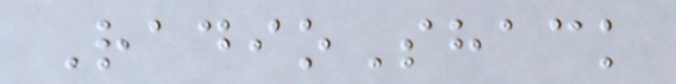RadioShack
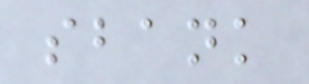sbank
